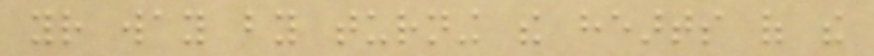your way by turning the hearts of the
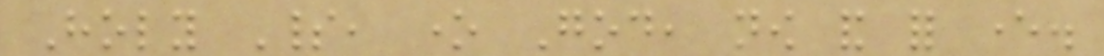Holy Spirit, one God, now and for ever.
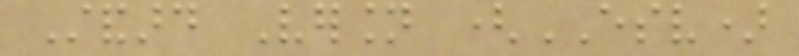Standard Version (ESV)
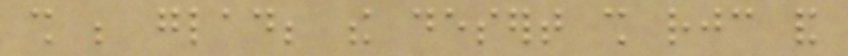shall be glad; the desert shall rejoice and
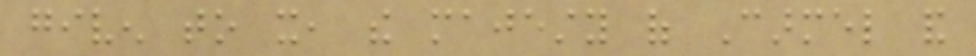given to it, the majesty of Carmel and
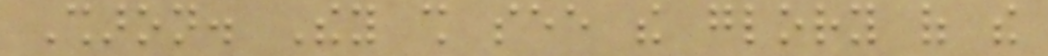Sharon. They shall see the glory of the
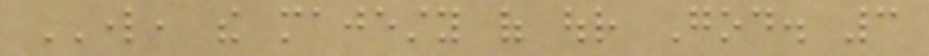LORD, the majesty of our God. 3
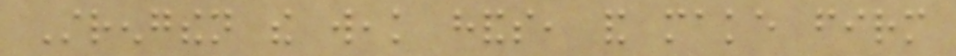Strengthen the weak hands, and make firm
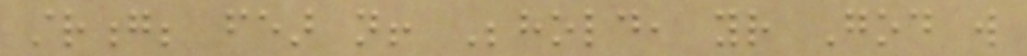strong; fear not! Behold, your God will
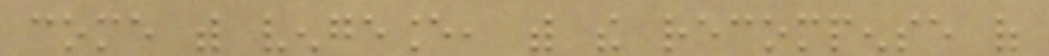come with vengeance, with the recompense of
